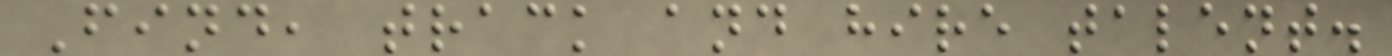Find, track and hire talent.
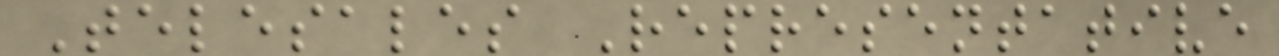Telesales Representative
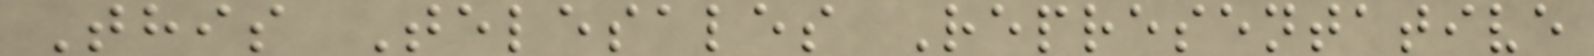This Telesales Representative
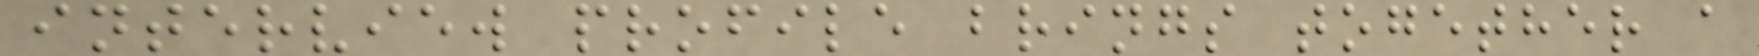interview profile brings together a
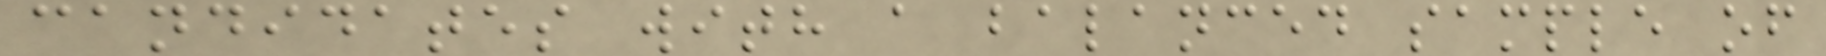candidates with a balanced sample of
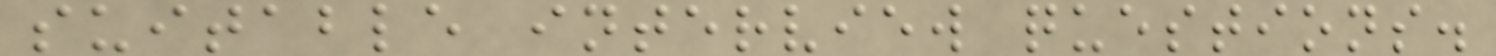suitable interview questions.
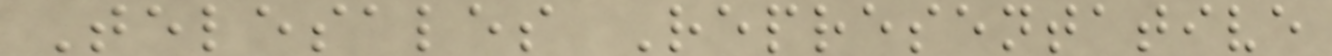Telesales Representative
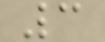3
